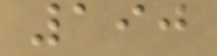190
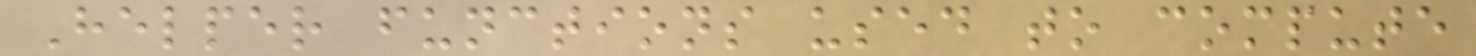Helper functions used to compute
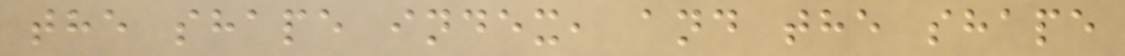the shape index, and the shape
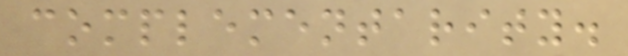complementarity.
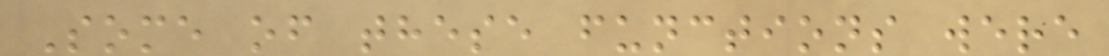Some of these functions were
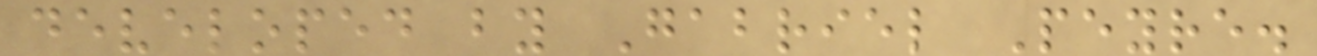developed by Gabriel Peyre.
